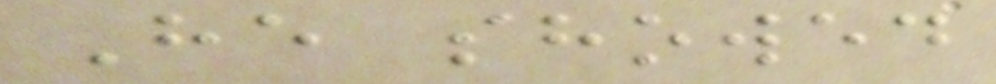He showed
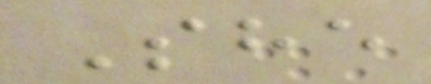She
